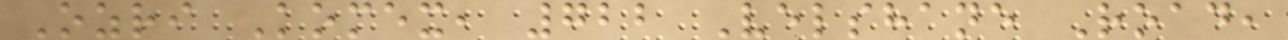Ozri Komex, 722 Velshane Road,
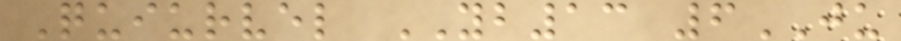Quiurvel YB13 6JU
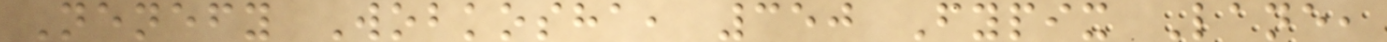Nenefy Wobkosha, 350 Fypix Lane,
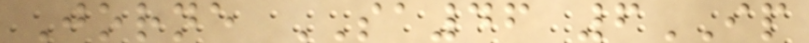Jorne SA46 6IP
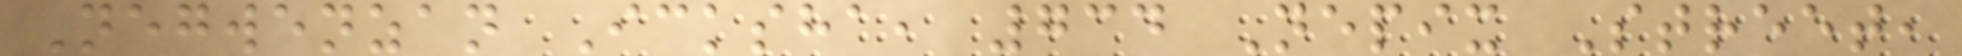Negwenzan Icksha, 734 Nepix Street,
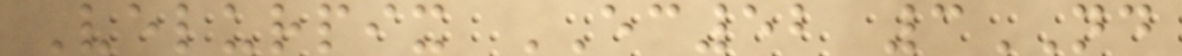Velurpix EC52 3ND
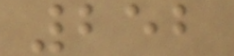252
